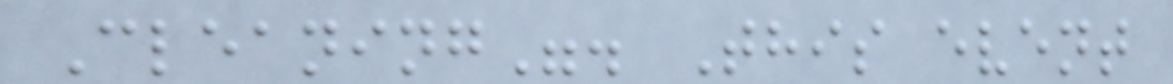Cleaning". This event
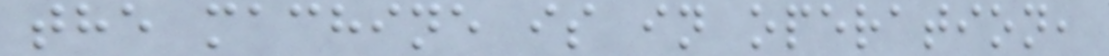the machine is in operation,
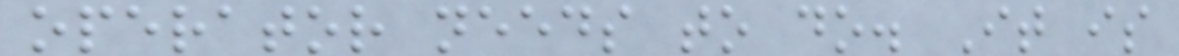operator needs to do. It is
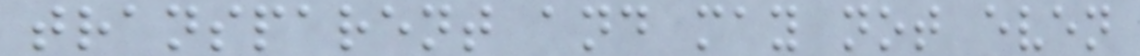transparent and may not even
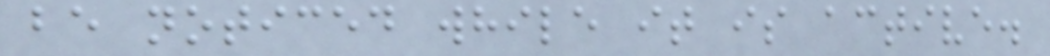be noticed while it is active.
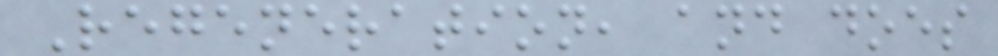Regeneration, and does
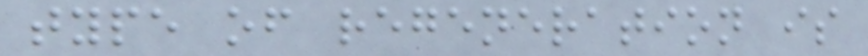type of regeneration is
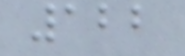122
